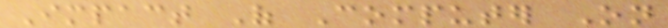Impact Of Computer On
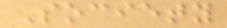Society
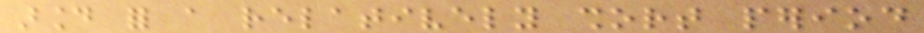around for a relatively short period
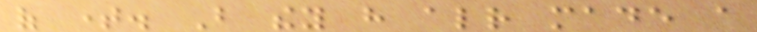of time. But they have already made a
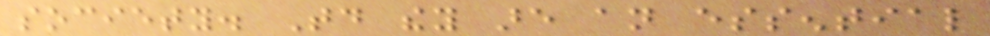society. Today they are an essential
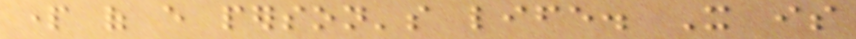part of every person's life. It is
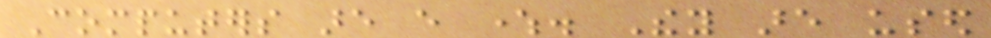Computers are every where. They are used
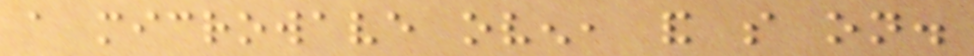a microwave oven, and so on.
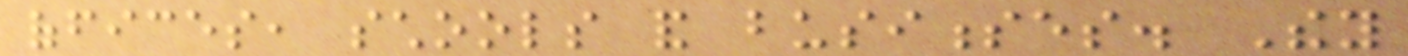offices, schools and businesses. They
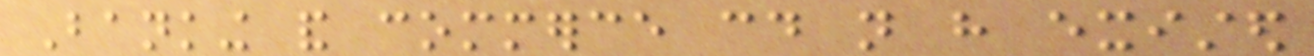Banking and commerce could not have existed
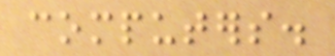computers.
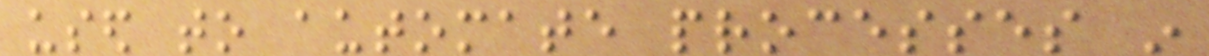used to automate processes in
